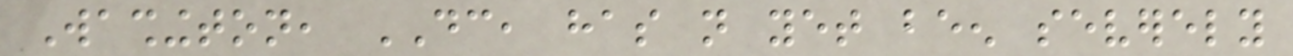Washington, DC, has not yet been severely
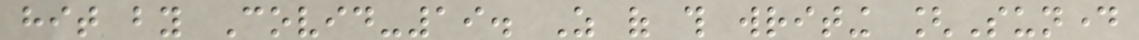hit by Covid-19. As of this writing [Sunday
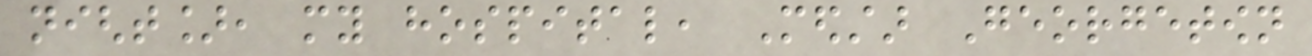night], my hospital, Medstar Georgetown
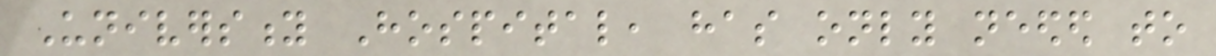University Hospital, has only needed to
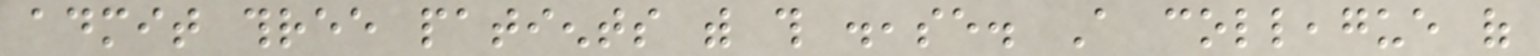admit three patients with this disease. A colleague of
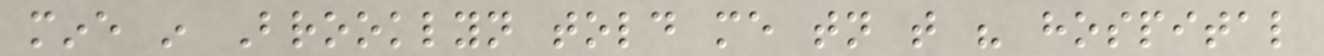mine in Brooklyn told me tonight that his hospital
